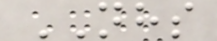NHS
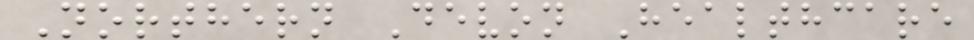Northern Devon Healthcare
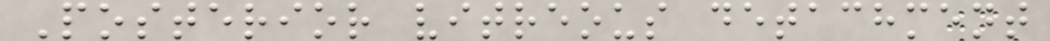Posterior vitreous detachment
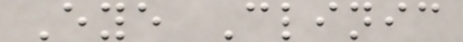Eye Clinic
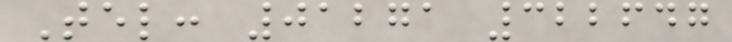Tel: 01271 322647
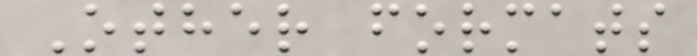Other formats
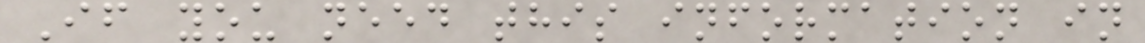If you need this information in
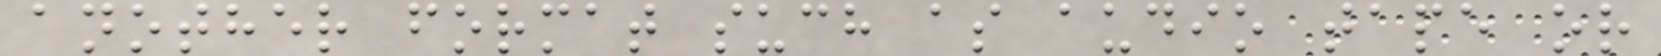another format such as audio tape or
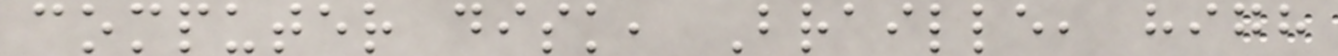computer disk, Braille, high
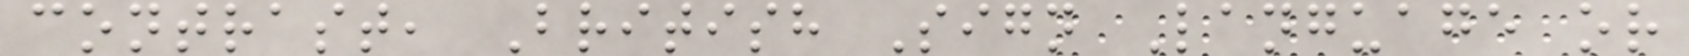contrast, British Sign Language or
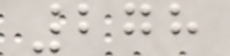278
